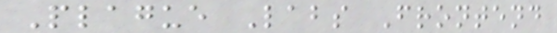Plague Labs Frontend
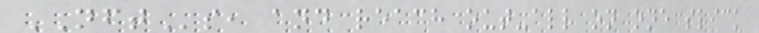NFTs, and reach out-all on one slick
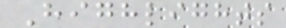Highlights
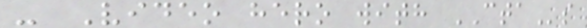- Video hero with CTAs
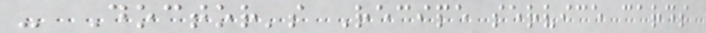- Doctor's Recipe service cards
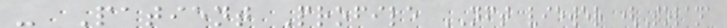- Patient Profile NFT viewer (Solana
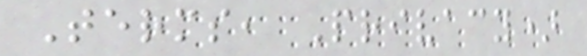Terms, Privacy)
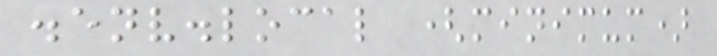.env.local (minimum)
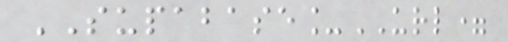SUPABASE_URL=
